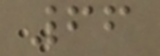66
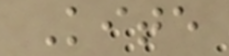Kite
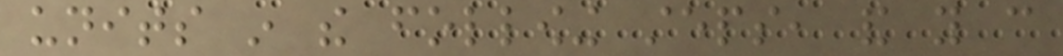units in the following steps, and you can
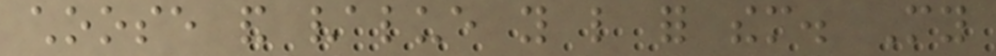choose and value you like for them. My
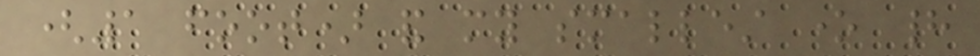(1 foot) and my smallest one had
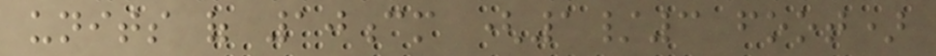units of 10cm (1/3 foot)
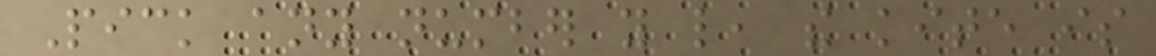Pick any number you like, the kite is
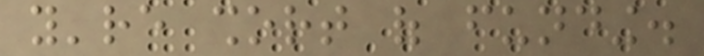you're short of funding.
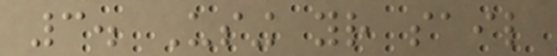3. Using your sail
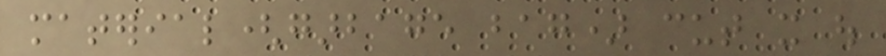material(garbage bag) cut it out
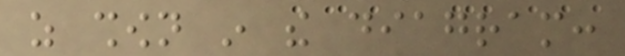as shown in the diagram:
